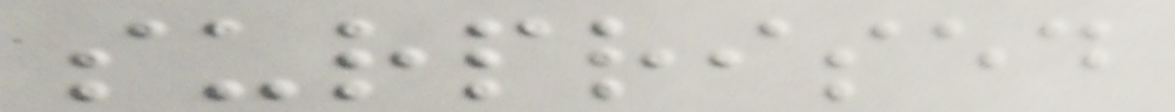surprised
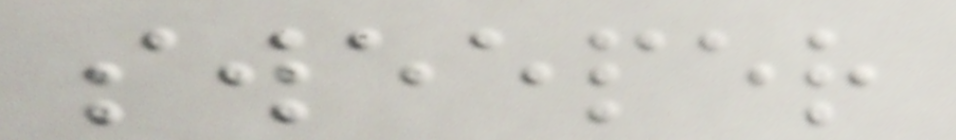sweeper
